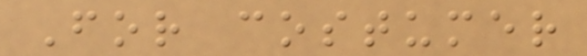For costumer
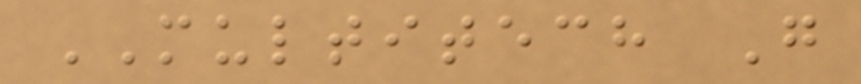MULTITECH G
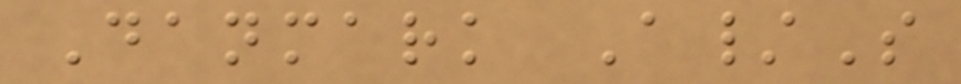Danmark A/S
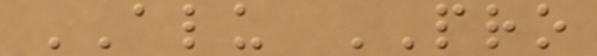ALU PRO
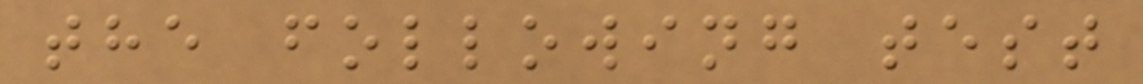the following test
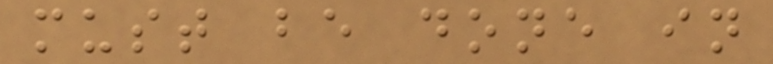must be done in
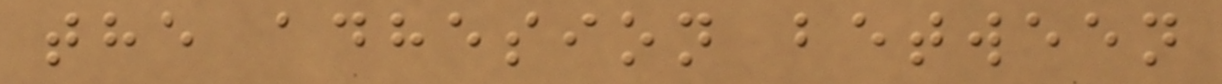the adhesion between
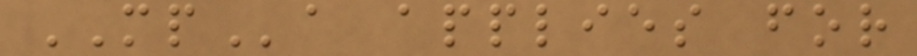MPa applies for
